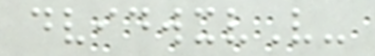dvidwxvV-
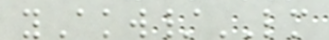yAkw/LM
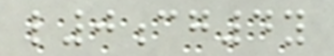l0cg4y
